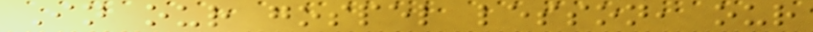In our gospel lesson, our
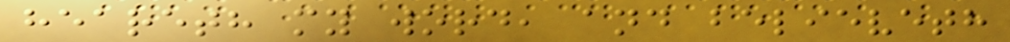heareth my word, and believeth
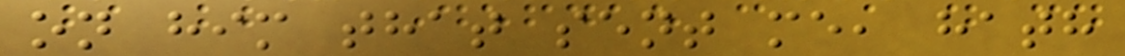on him that sent me, hath
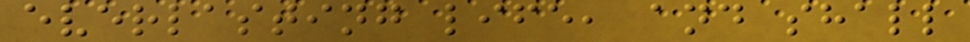everlasting life, and shall
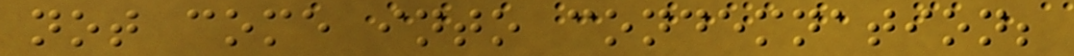not come into condemnation;
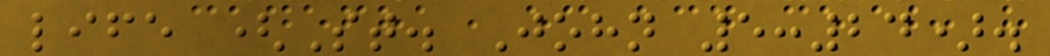life (St. John 5:24).
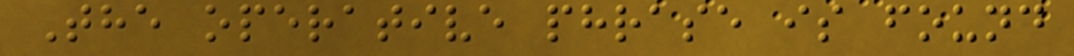The operative phrase is found
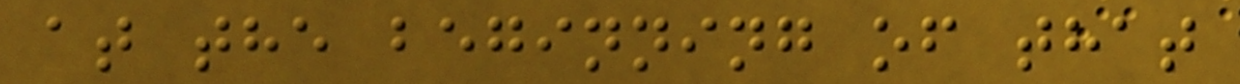at the beginning of that
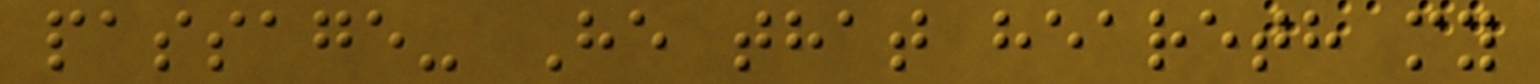passage- He that heareth my
